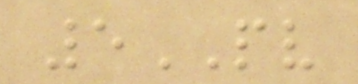5PV
